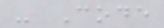- Code
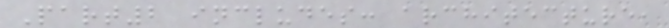Part2 includes: architecture,
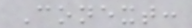Conext:
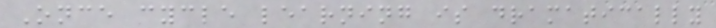Once cycle learning is dramatically
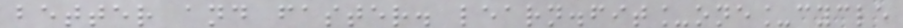better and faster. learn.fit_one_cycle
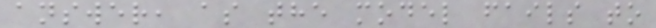answer, as the model fails to
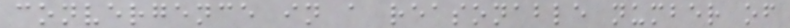convergence in a reasonable number of
